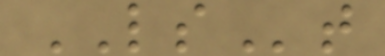LSt
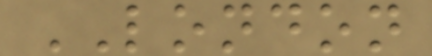LONDON
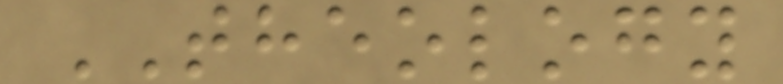THEOLOGY
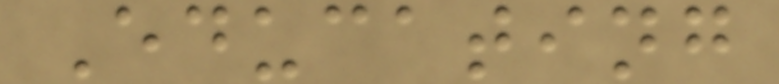Educating
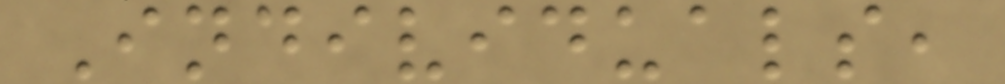Individuals,
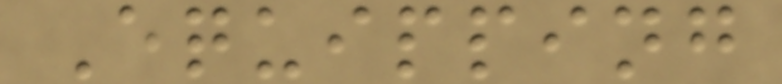Equipping
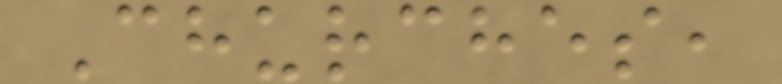Churches,
